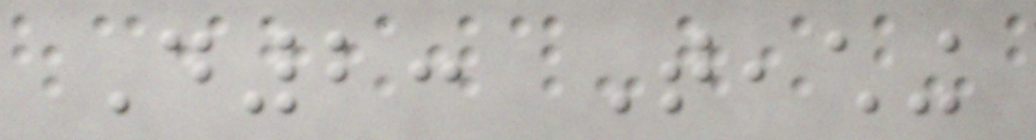D2: Teaching
